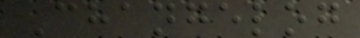Changelog
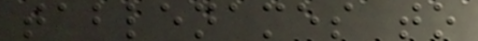tablenames to
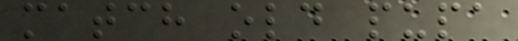match old pupa
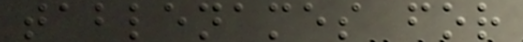tablenames for
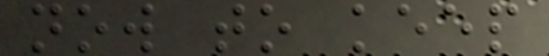now to keep
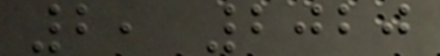2, 2020
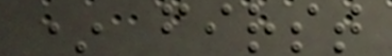* first
